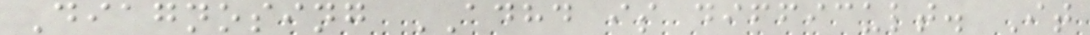Diagnosing ADHD is difficult. It
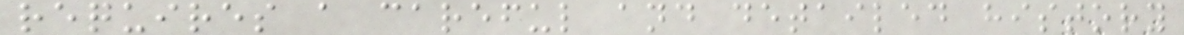requires a careful and detailed history
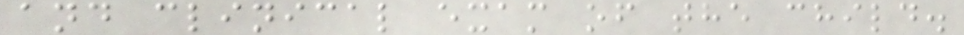and clinical exam of the child.
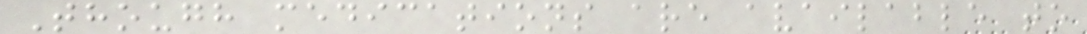Though medications are available to
